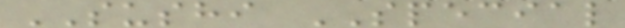SUSHI SPECIAL
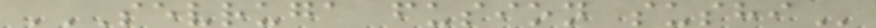SEVRUGA FUSION SUSHI
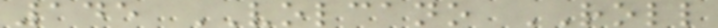145 VOLCANO ROLL
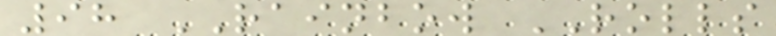98 RAINBOW ROLLS
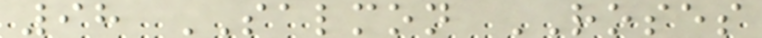98 SALMON ROSES
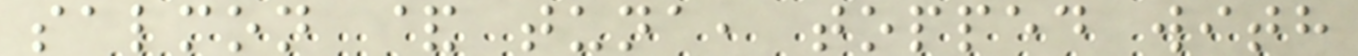salmon & tuna, topped with
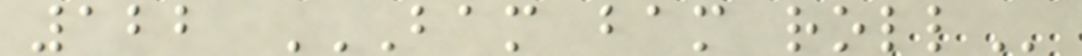122 BAM BAM ROLL
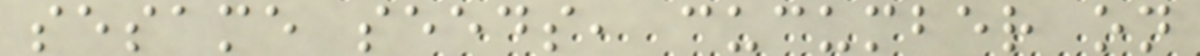sesame seeds, cucumber on
